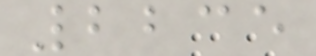2235
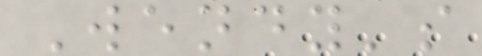Wendy's
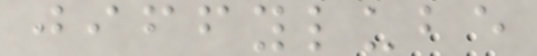jiffylube
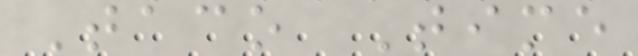Taco Time
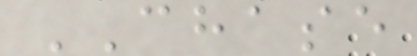CHASE
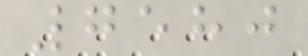7580
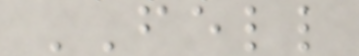FELL
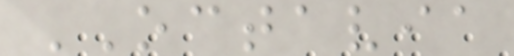OCTAVIA
